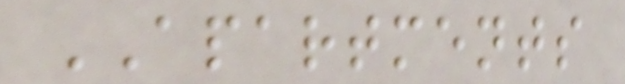APARTMENTS
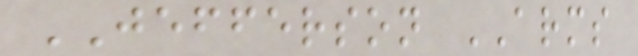JEFFERSON ARMS
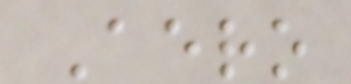Aero
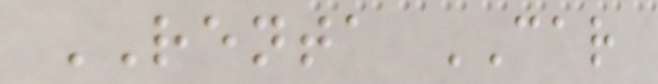RENTA CAR
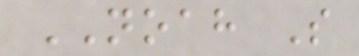NOAH S
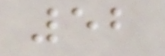52
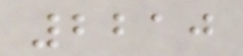2210
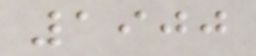1900
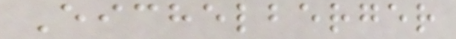Eichelberger
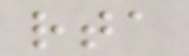rta
